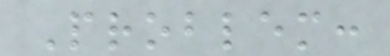Problem:
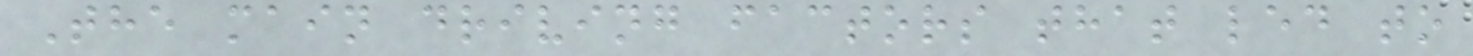The main driving factors that led to
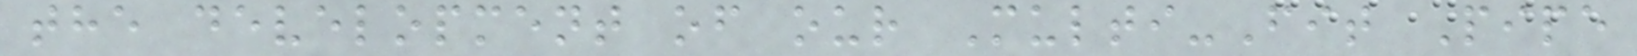the development of our Multi-Fit Pipe
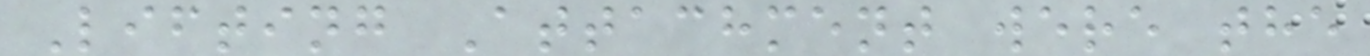Lifting Attachment were the
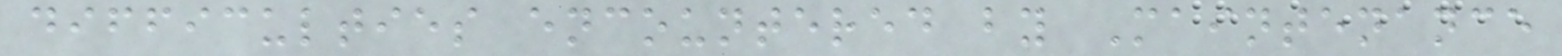difficulties encountered by Maintenance
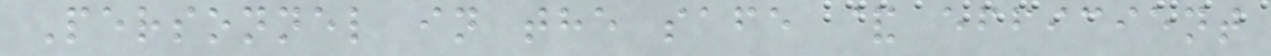Personnel in the safe & efficient
